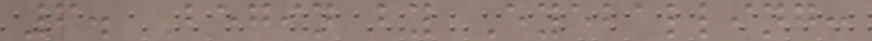6. Begin by Eyeballing:
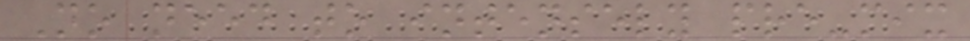No need to intensely pre-mix
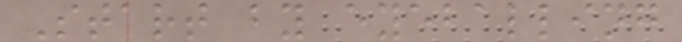Start by eyeballing
